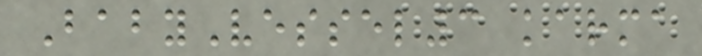BabyVessel3 karma
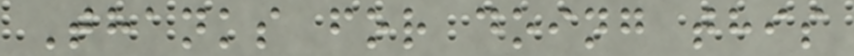Thanks for doing this
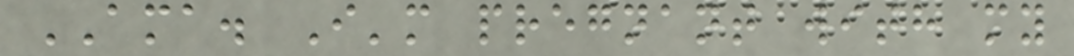AMA. I'm pregnant with my
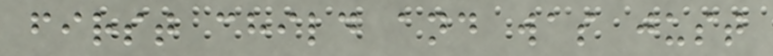first child and was just
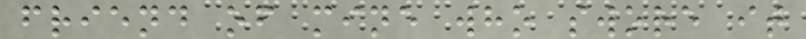friend of mine who swore it
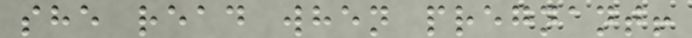she read when pregnant!
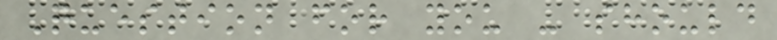Question for you - should
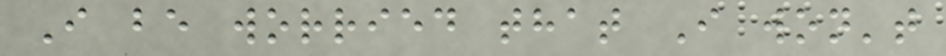I be worried that I won't
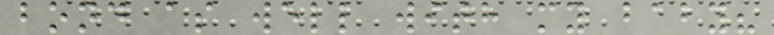bond as well with my baby?
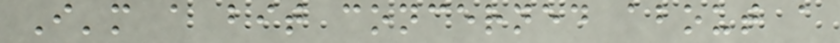I'm a bit concerned about a
